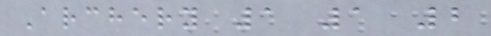Archery 1 1 2
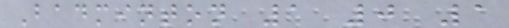Badminton 1 0 1
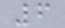6
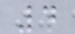4
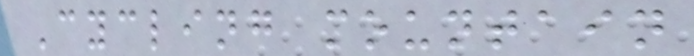Cycling mountain
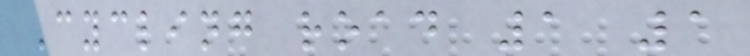Cycling road 1 1
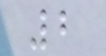2
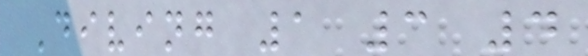Diving 1 3 4
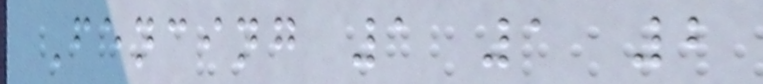Fencing 1 1 2
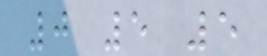0 5 5
